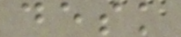desk
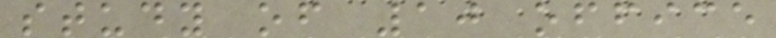study of 10 office
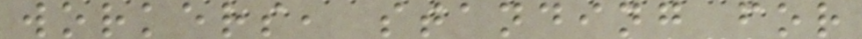workers, standing for
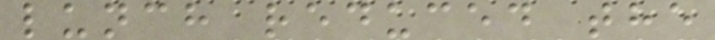lunch reduced the
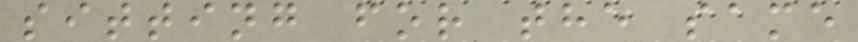sitting for the same
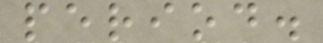period.
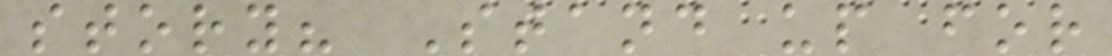story? Stand up for
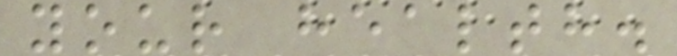your health.
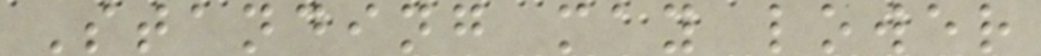Standing may lower
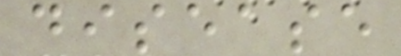disease
